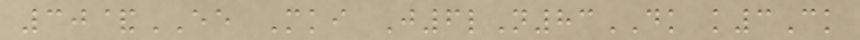30&EE Mki J6lN83DK k3Ck
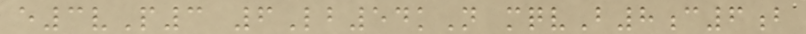e3vP3 6Lb54kN mqvB8c6b
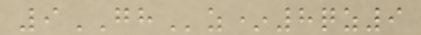9GHz*8qz9
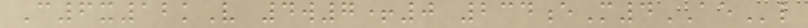C6x12kV 4w7+0 234eM4AEl
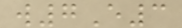w7E3
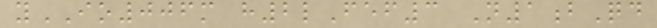yIO006m h2lFef3 N1bQd
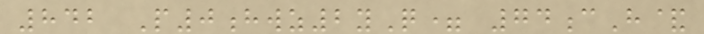842 P0hwz2yQ= 74cH&
